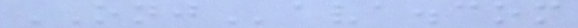ONJava.com
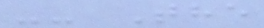-- The
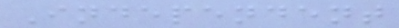Independent
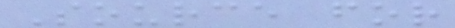Source for
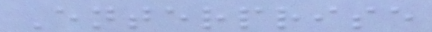Enterprise
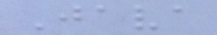Java
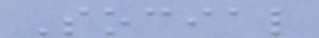Social
